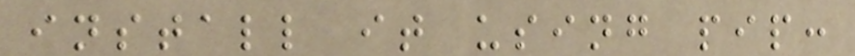install it using pip:
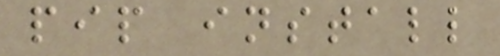pip install
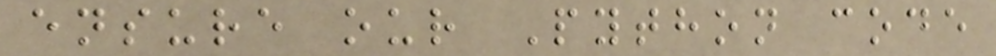ensure our Python code
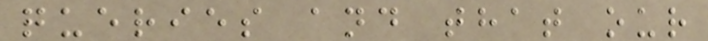queries and that our
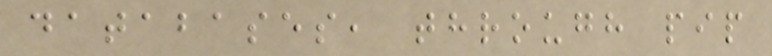databases, through pip
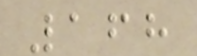168
